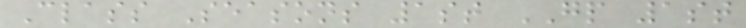Class Seasons 1st GP 1st
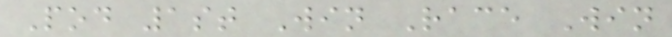Pod 1st Win Race Win
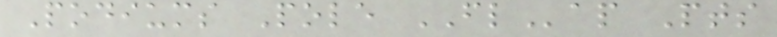Podiums Pole FLap Pts
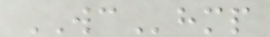WChmp
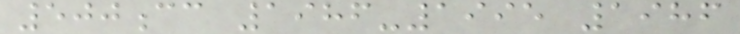500cc 1986-1995 1986
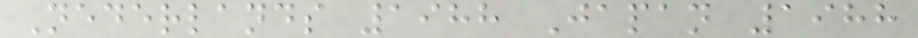Nederlands 1988 Japan 1988
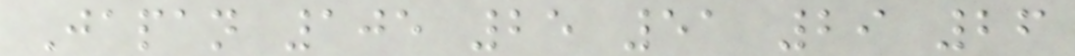Japan 105 25 51 29 26
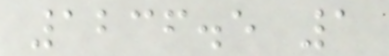1236.5 1
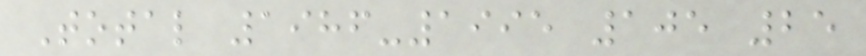Total 1986-1995 105 25
